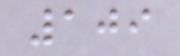109
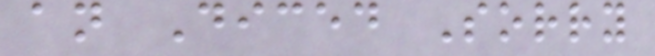an Diced Sorry
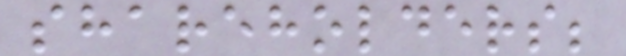shareholders;
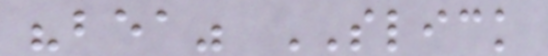"bea" SLICK
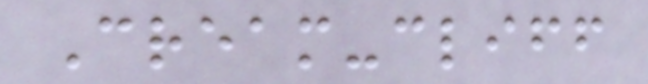Cream-cliff
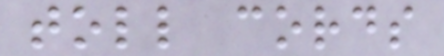toll cords
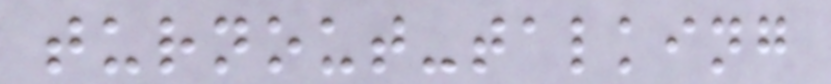turnout-talking
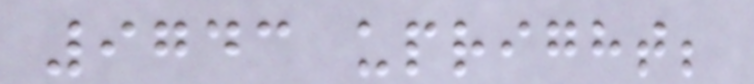9743 upright;
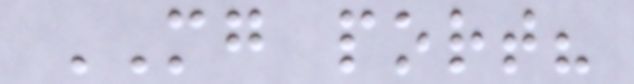MG port?
